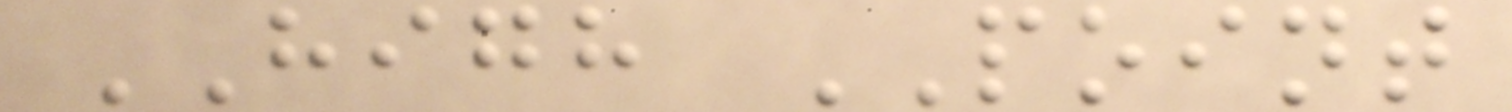HIGH POINT
